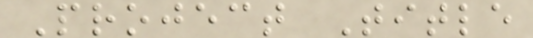Project Title
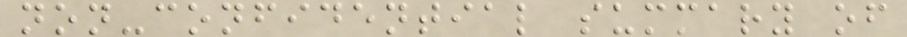non-confidential summary of
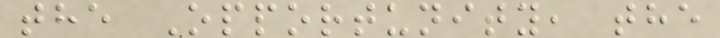the Opportunity, the
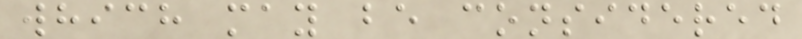which may be considered
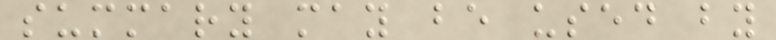summary may be used by
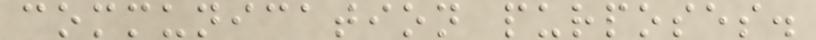communication purposes.
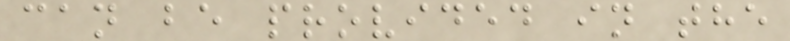can be provided in the
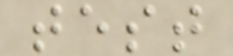test
